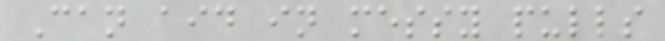Can aid in messy pulls
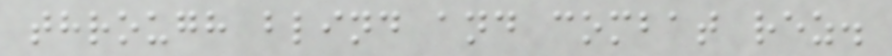through blind and combat rez.
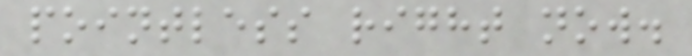pointless right now.
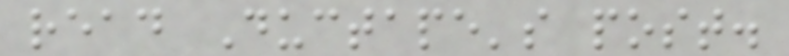read Ductape's post.
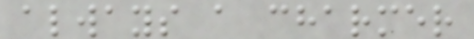always a charmer
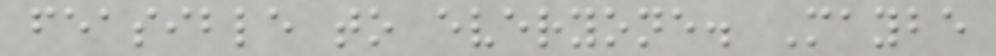feasible to everyone. Maybe
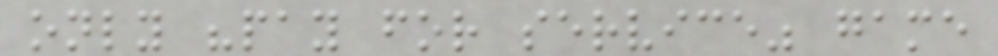only "pay for service" game
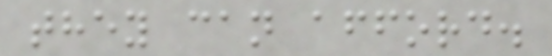they can afford.
